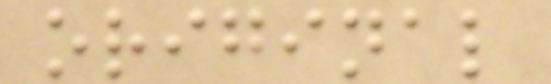original
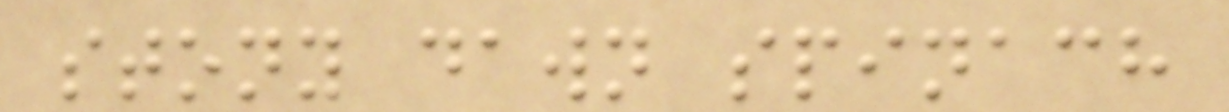stony dawn spinach
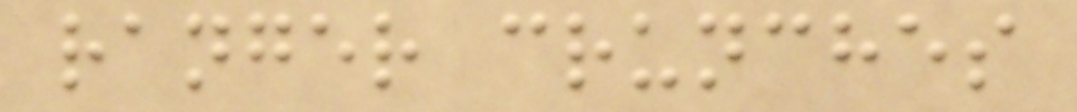ranger crunches
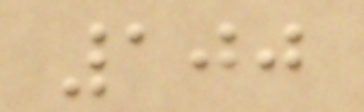100
